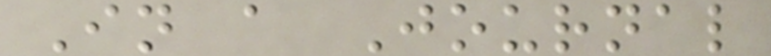In a Journal
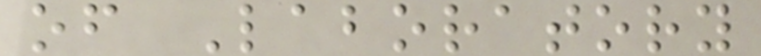of Laboratory
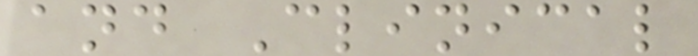and Clinical
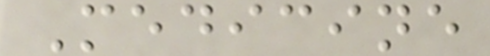Medicine
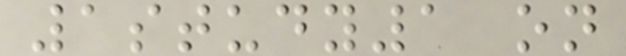1study1 on
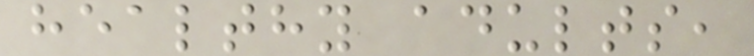healthy adults,
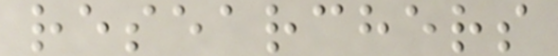researchers
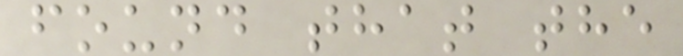found that the
